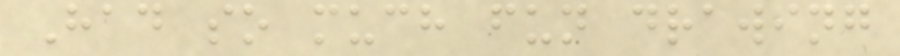Had so much fun drawing
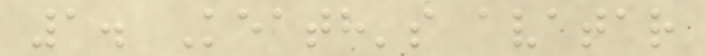1. Keath's avatar
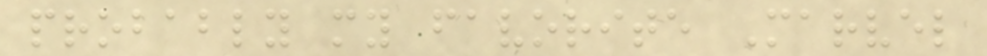probably my favorite Marvel
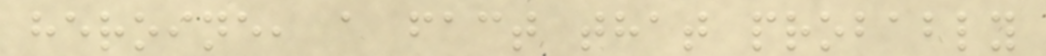heroine, a fact that probably
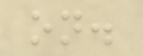on.
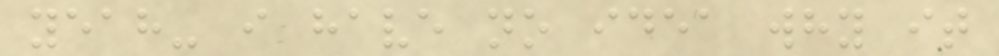yeah- i have no idea why it
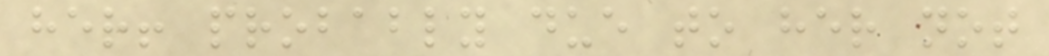her! probably due to her not
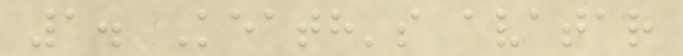1. Keath's avatar
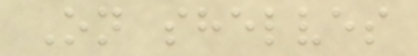On shelves
